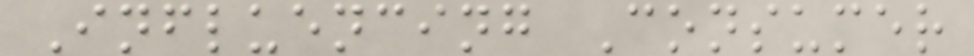Influencing Consumer
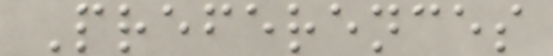Preferences
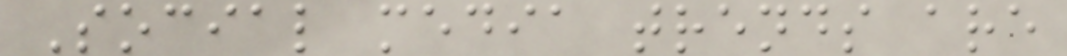Social media trends are
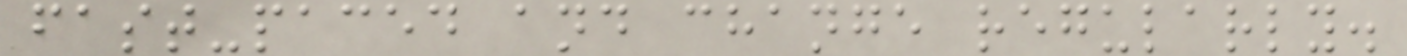fast-paced and change regularly.
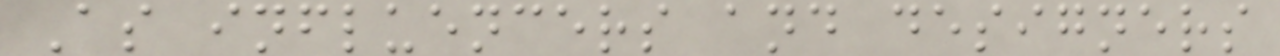As influencers and designers
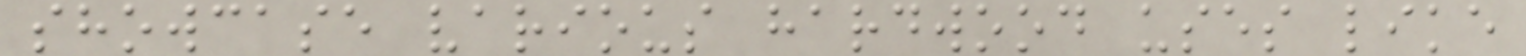showcase various hardwood uses like
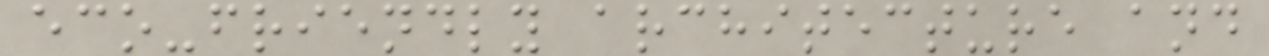eco-friendly architecture and
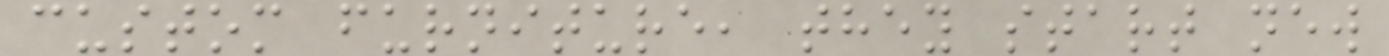custom furniture, they start new
